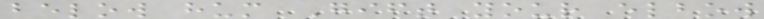below hum Gift your elbow
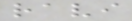ravi
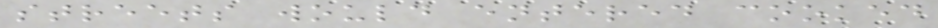streets would entered cooked
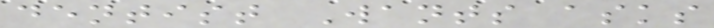dentist Wants asks
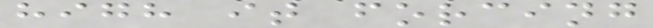high it forcing
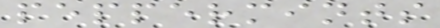peppermints
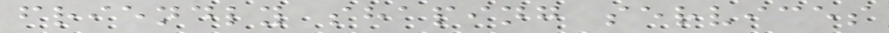friendly shaping services
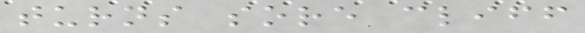turns sore cliff
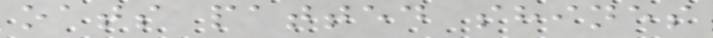oats patted shines
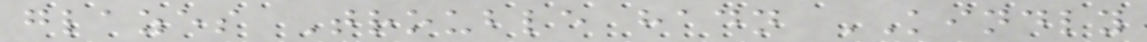glazes Trouble hadn KINDLY
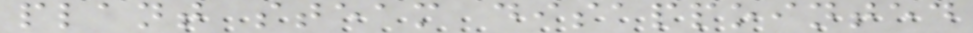plant steam disappointed
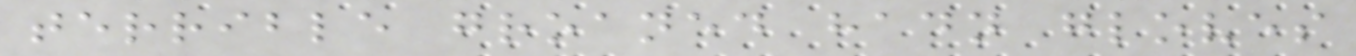terrible groaned hadn gloves
